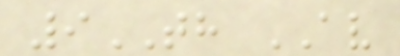9TH AV
